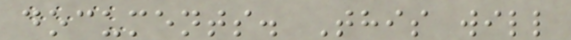documents. This will
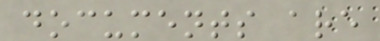documents are
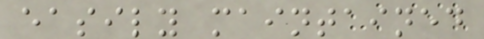easily maintained
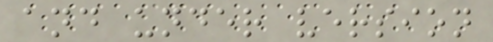and under version
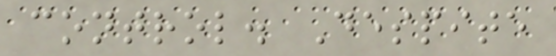control. Despite
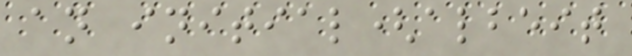an initial(albeit
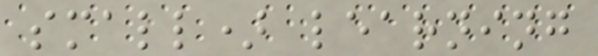small) learning
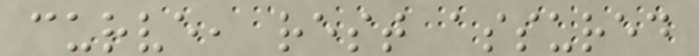curve, rest assured
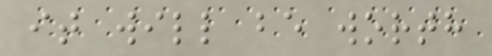it will be worth
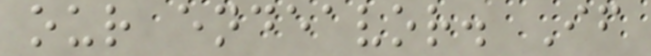our endeavor. If
